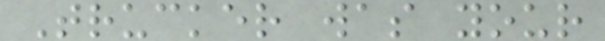Trucker was your
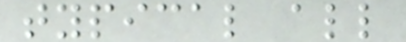typical all
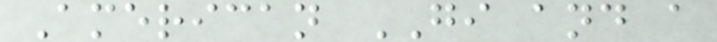American GI and a
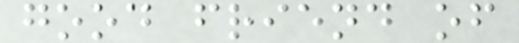good friend of
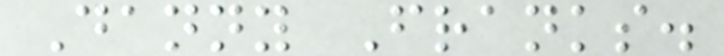Danny Franks.
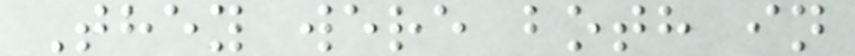They were both in
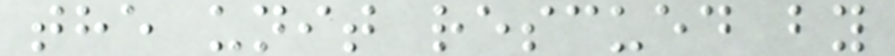the unit rescued by
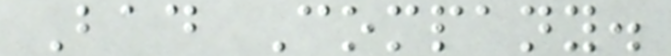Bad Company.
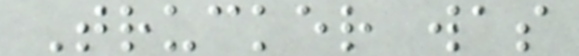Trucker was
